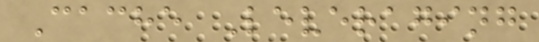Cache Leveraging
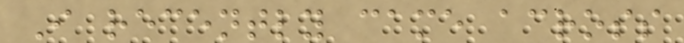I recently came across
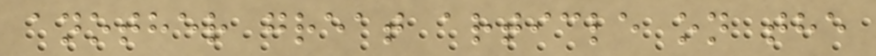another great article on the
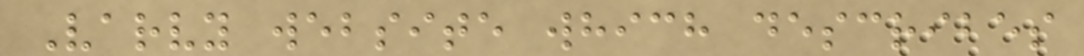Varvy website which describes
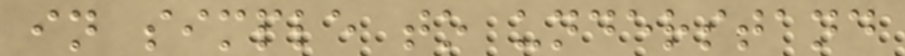in simple to understand
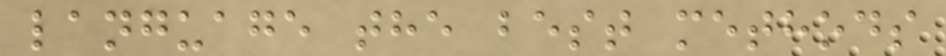language the best methods
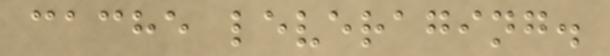cache leveraging.
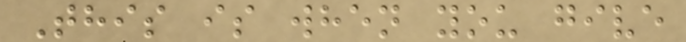This is when you give
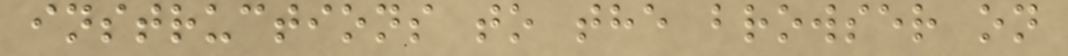instructions to the browser on
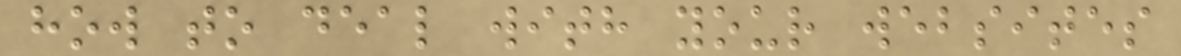how to deal with your websites
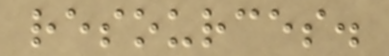resources.
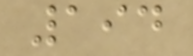194
